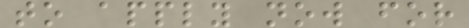to apply now for
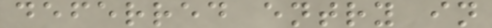deferred entry in
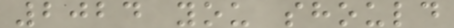2024 you should
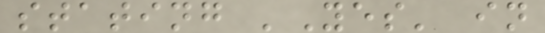stating 'Yes' in
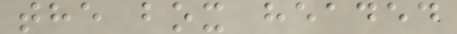the box headed
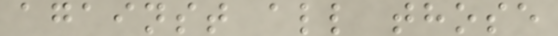against all those
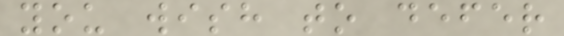you wish to defer
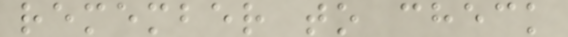remember to check
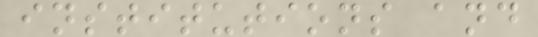institutions and
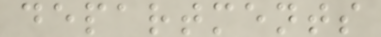departments
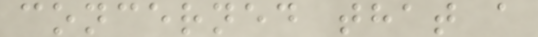concerned that a
